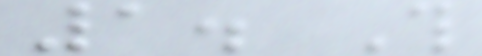1. This
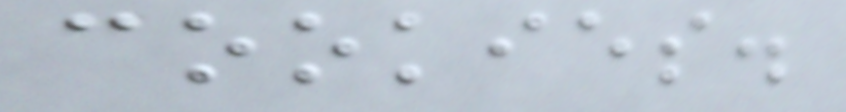cookies.
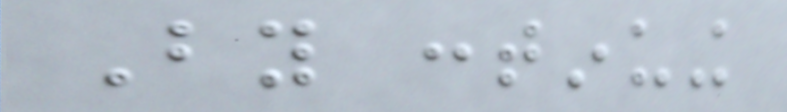By continuing
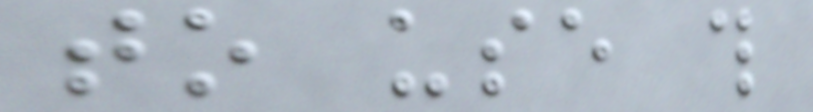to use this
